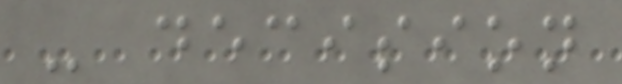- decision
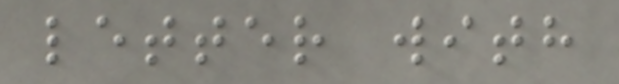letter with
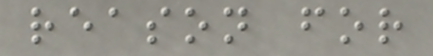reason for
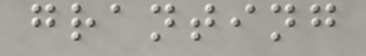granting
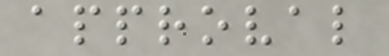approval
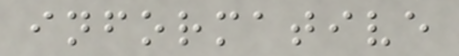informative
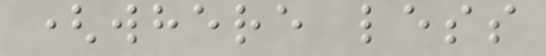(where less
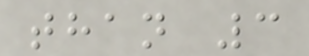than 3
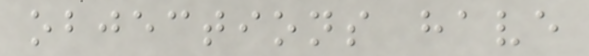objections have
